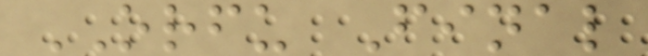ORFU Final
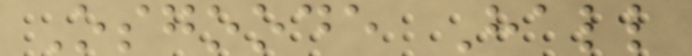Osgoode Hall
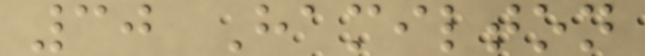30 Hamilton
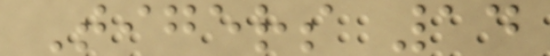Tigers 14
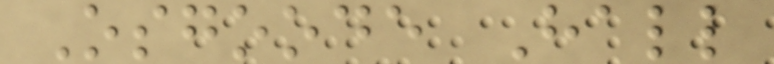Osgoode Hall
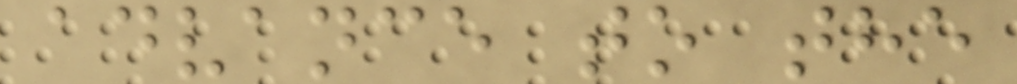advance to the
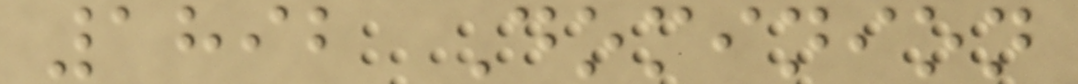1892 Dominion
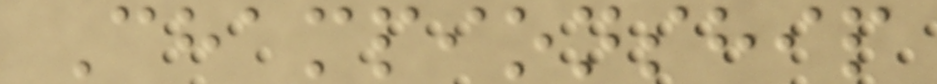Championship
